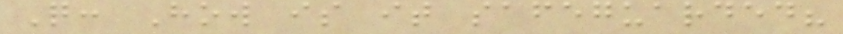Q: How is it safeguarded?
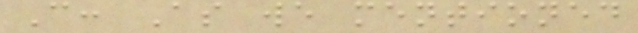C: As we mentioned
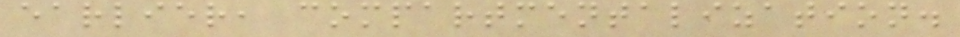earlier, compartmentalization.
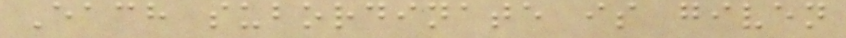Each subordinate is given
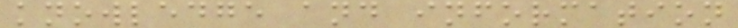knowledge and information
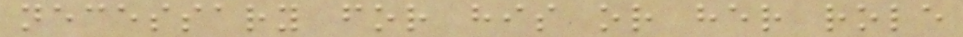necessary for his or her role
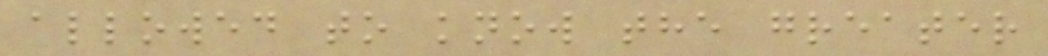allowed to know the greater
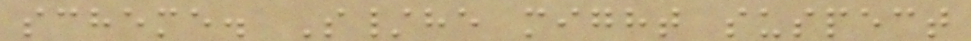scheme. S/he might suspect
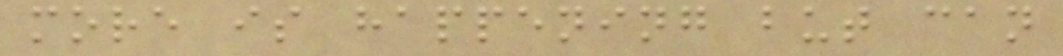more is happening but can
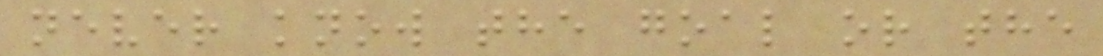never know the goal or the
